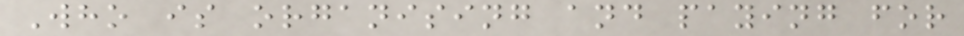Who is organising and paying for
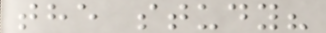the study?
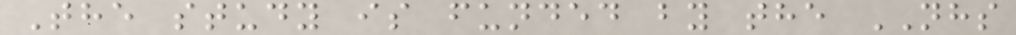The study is funded by the NHS
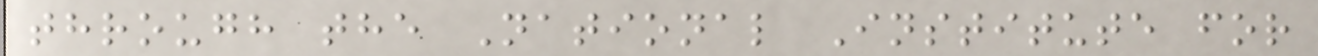through the National Institute for
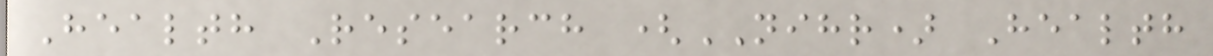Health Research (NIHR) Health
